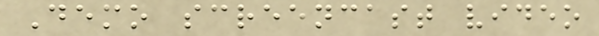Demo screencast video
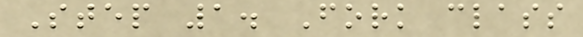Step 1. Fork class
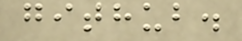github.
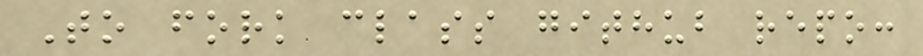To fork class github repo:
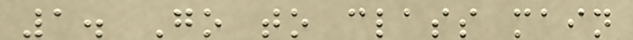1. Go to class main
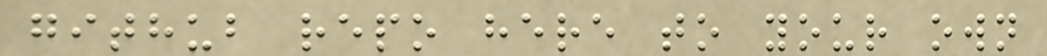github repo here to your own
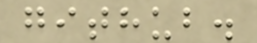github.
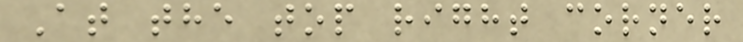At the top right corner
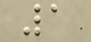1
